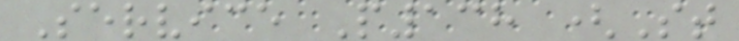Service P138 (St
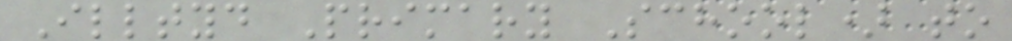Illtyd Primary School) to
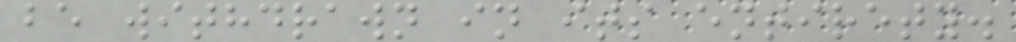be withdrawn in its entirety.
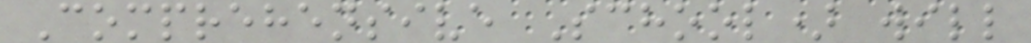Comprehensive School) will
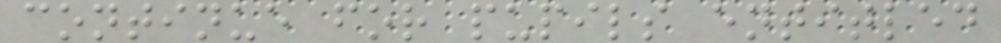continue for pupils entitled
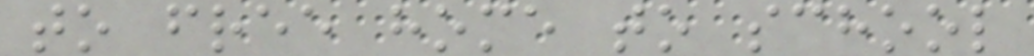to free home to school
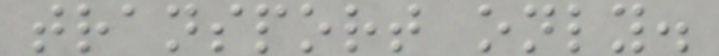transport only.
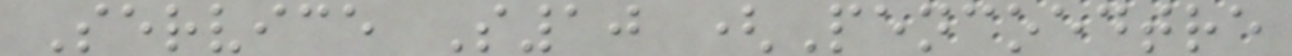Service S10 (Pencoedtre
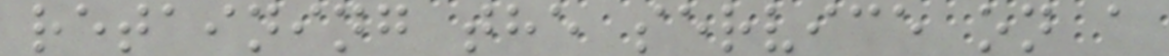retaining the service on a
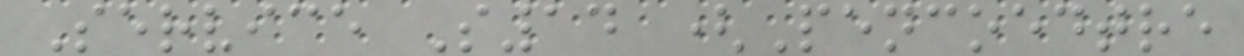Service S14 (Pencoedtre
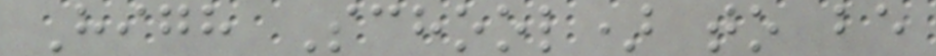High School) to be
